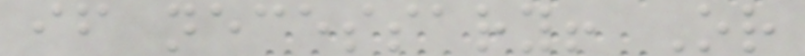if necessary! Or
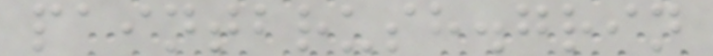paintbrush.grin
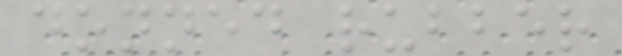donned rubber
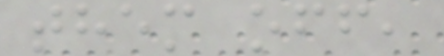them off,
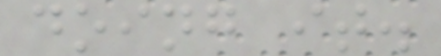doing it.
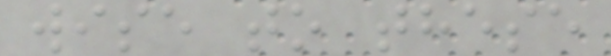wise to these
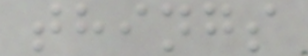things
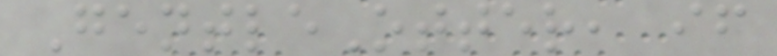GentleOtter, if
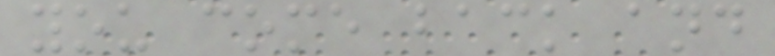you come back and
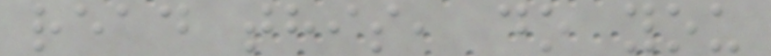read this, do you
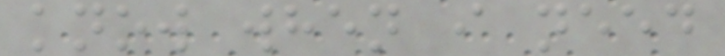know when i need
